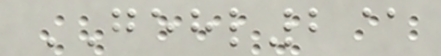GEHL2@
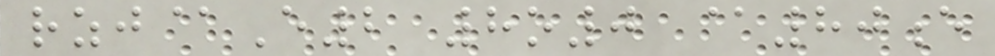rzj@E2 8o0 @80e
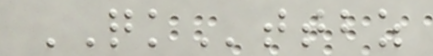QKttbz
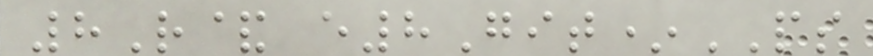8R& e8Git*PS
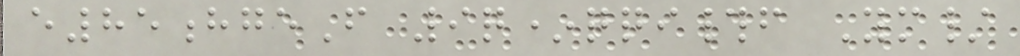e85hgeF 9q*qqi#f Ym/
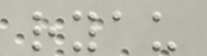ryau
